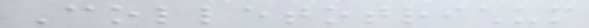Colletotrichum
